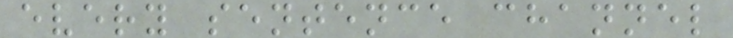every sentence channel
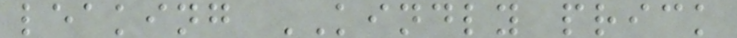leaking KINDLY prick
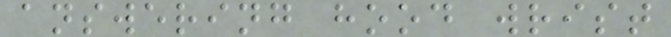answering hood wrist
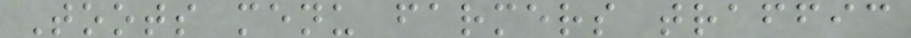Toots menu farmers traffic
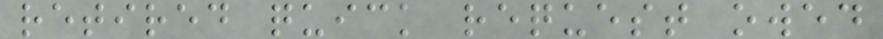retired quick request owed
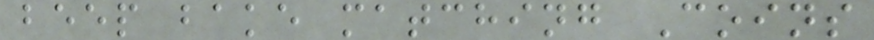beep bake matching Coins
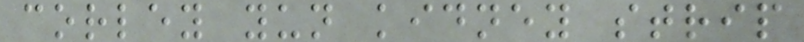corley yun kidney strip
